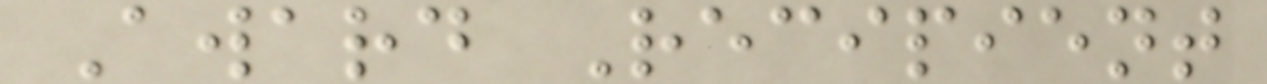Award Recipient
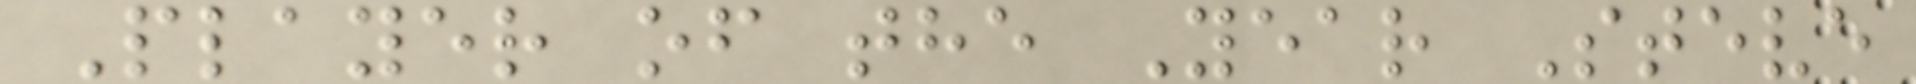Player of the Year Steve
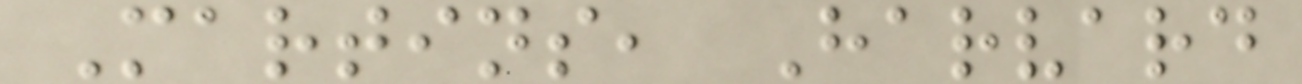Martins, Harvard
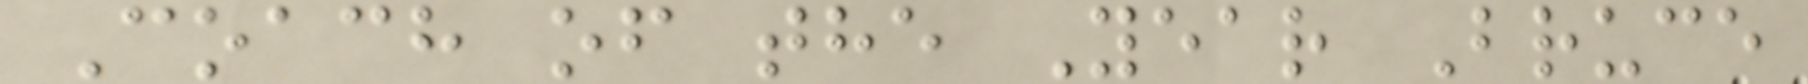Coach of the Year Bruce
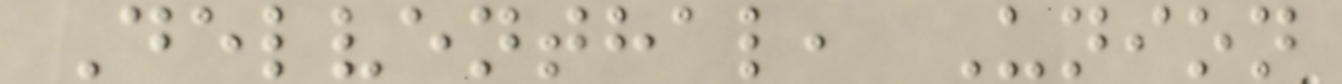Delventhal, Union
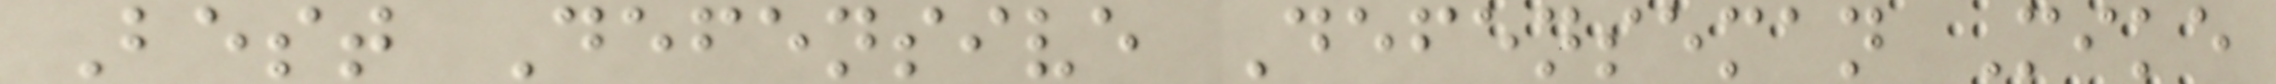Best Defensive Defenseman Mike
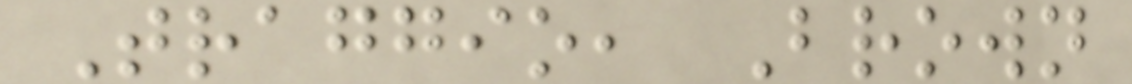Traggio, Brown
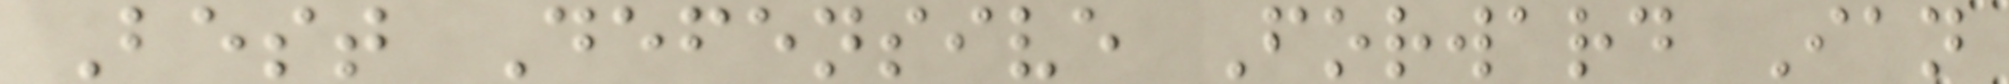Best Defensive Forward Ian
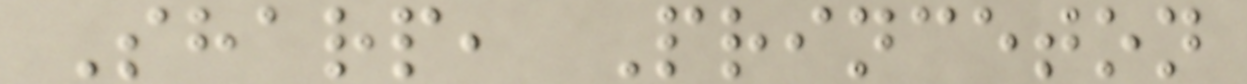Sharp, Princeton
